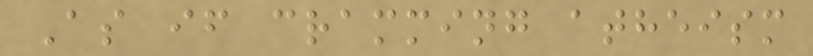As if cramming atheism
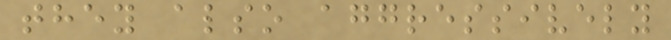they also aggressively
